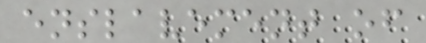enslavement of
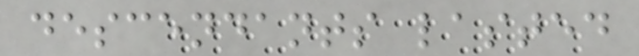descendants lasted
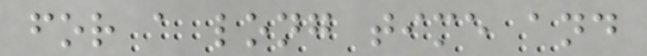for a long time and
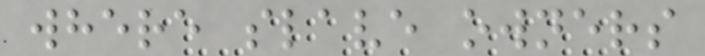where slave owners
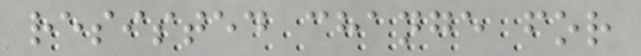resisted change for
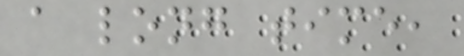a long time,
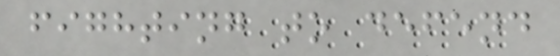fighting to defend
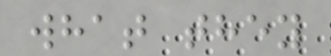what they
